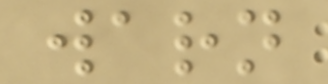warn
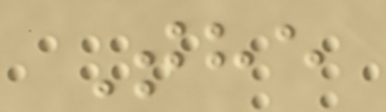The
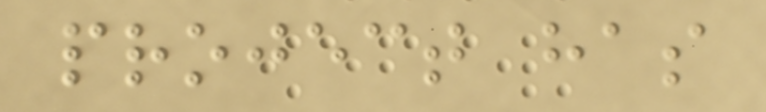project has
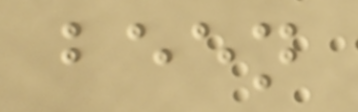been
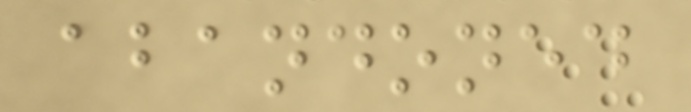abandoned
